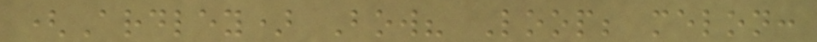(Ardley) Bow? Loop; melon:
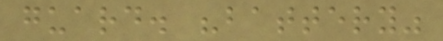guard. "battery"
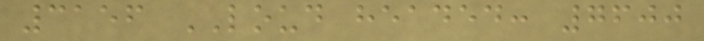3156 LOUD headed: 7600
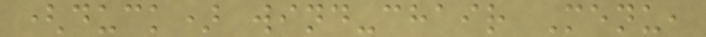(duck) wind-chair Menu,
